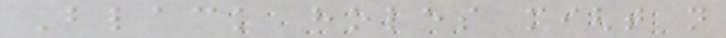Black holes might not
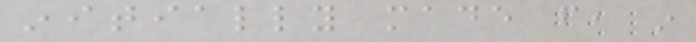initially made from, in
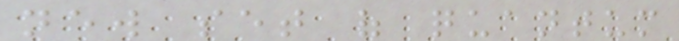new set of quantum
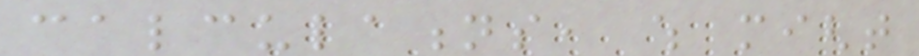calculations, which might
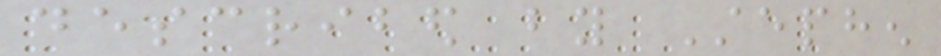described by Stephen
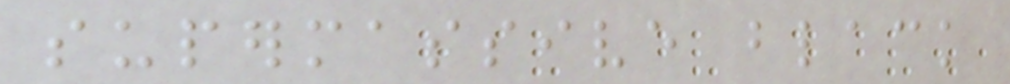supermassive black
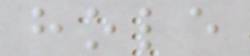hole
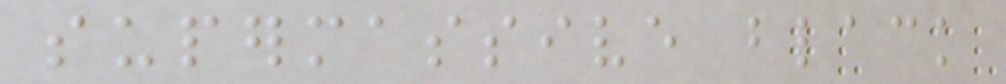supermassive black
